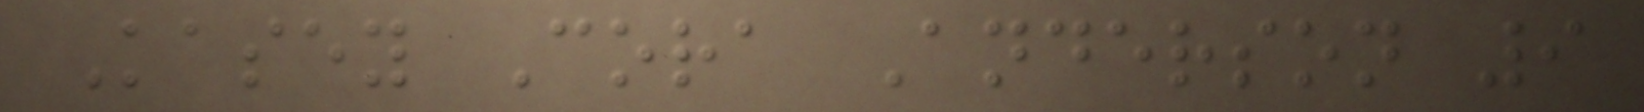Kasey Cora Anderson 9
